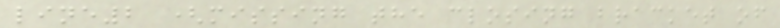line2 (missing the closing bracket of
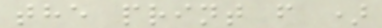the print f )
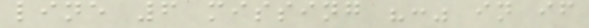line 6 missing ":" in if
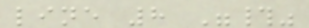line 8 "#"
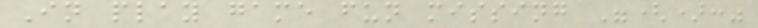In play game fun missing "():"
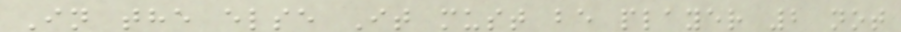In the else It must be player 2 not
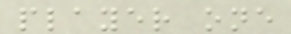player one
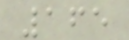165
